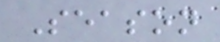Season
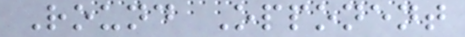Round Opponent
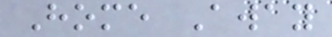Home Away
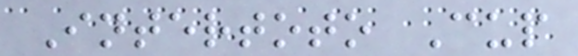Intertoto Cup
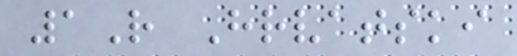1R Hrvatski
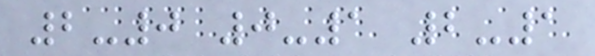2-0 0-1 2-1
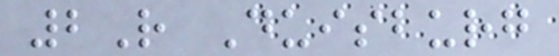2R Duisburg
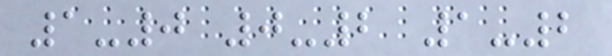1-0 0-2 1-2
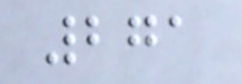271
